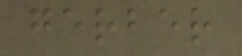gerber
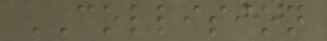COLLISION
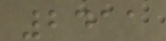2411
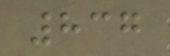837
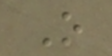O
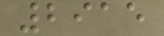2915
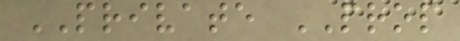PRIVATE PROP
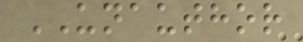UNAUTHOR
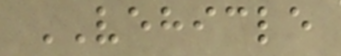VEHICLE
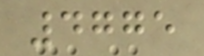4775
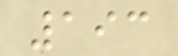193
